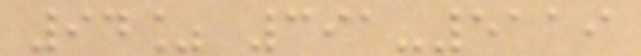94% 391-5119
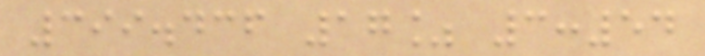399.436 17% 3:54
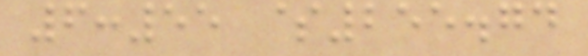6:55 $255.74
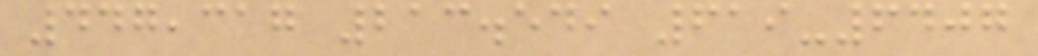447,317 213.549 619-6407
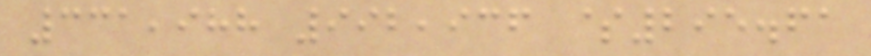331,988 992,936 $295.61
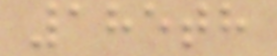185th
